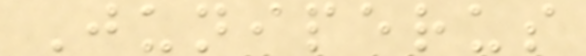Juniperus
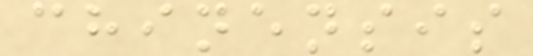chinensis
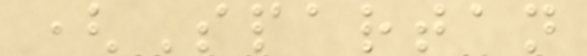(Spartan
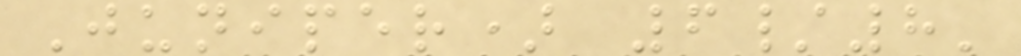Juniper) 6/8'
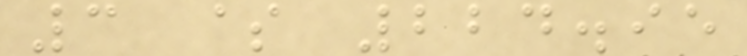3 $ 224.95
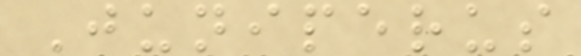Juniperus
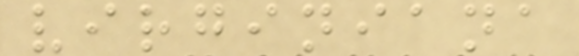virginiana
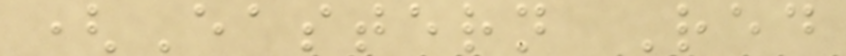(Eastern Red
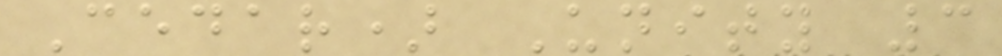Cedar) Unity 3
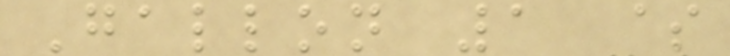Gallon 1 $
